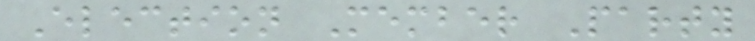Election Member Party
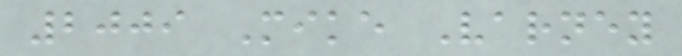2009 Mike Varney
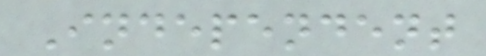Independent
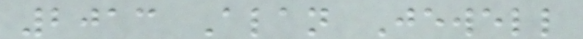2013 Alan Jewell
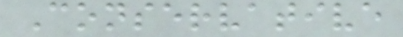Conservative
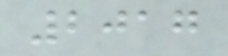2017
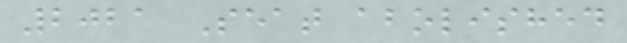2021 Seat abolished
